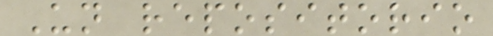Un repositorio
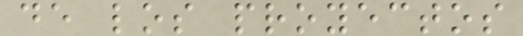de los proyectos
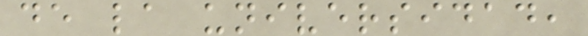de la universidad,
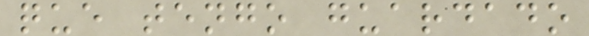que tengo guardado
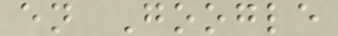en Google
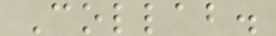Collab.
